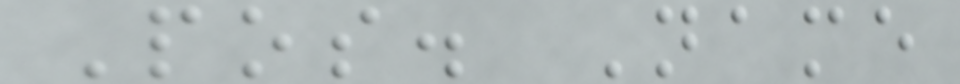Pos. Name
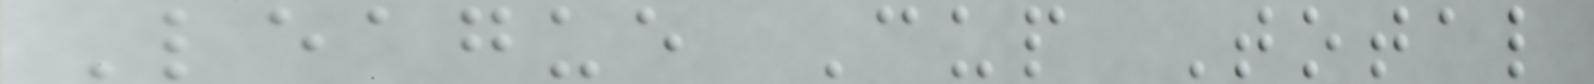League Cup Total
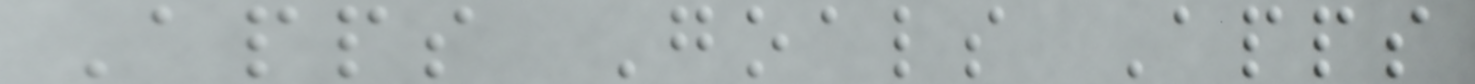Apps Goals Apps
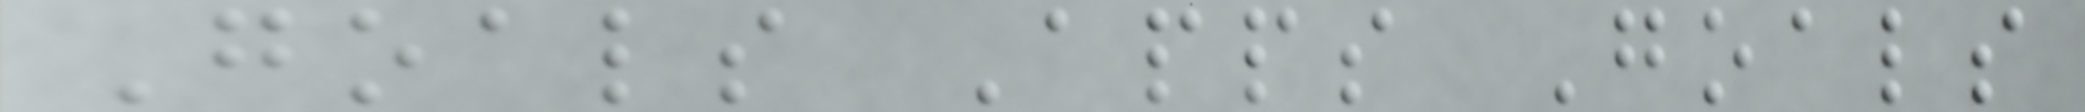Goals Apps Goals
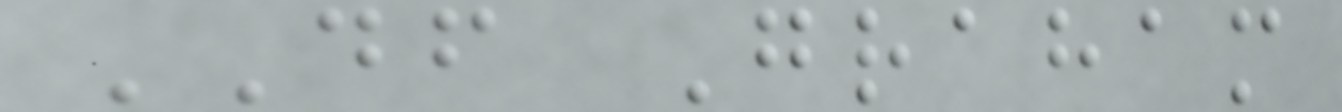DF Graham
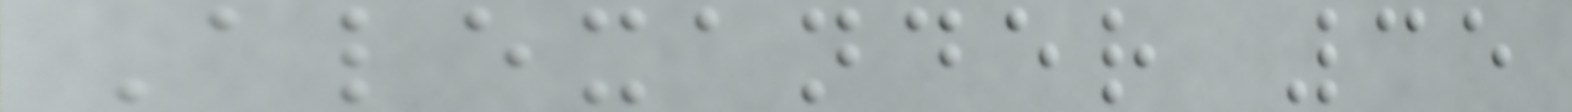Alexander 35
